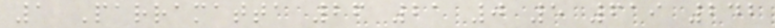1 Parramatta 26 21 0 5 619 242
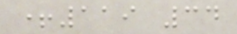+119 34
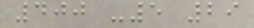400 -5 29
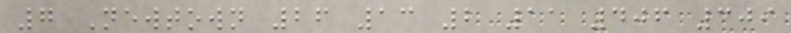7 Newtown 26 13 2 11 406 309
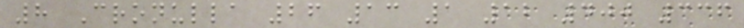8 Cronulla 26 13 1 12 400 336
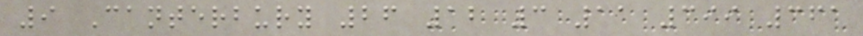9 Canterbury 26 12 3 11 399 361
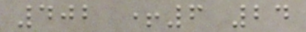402 +6 24
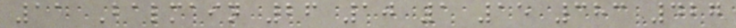11 Balmain 26 10 1 15 383 427
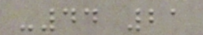-44 21
